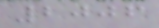2006
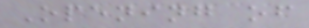Opening of
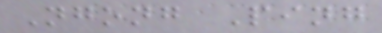Ngong Ping
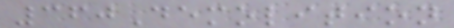360Demolition
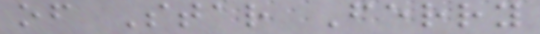of Star Ferry
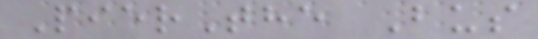PierThe Bus
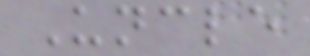Uncle
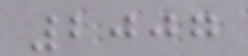2007
